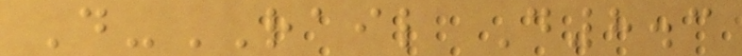D-RAIL D8.3
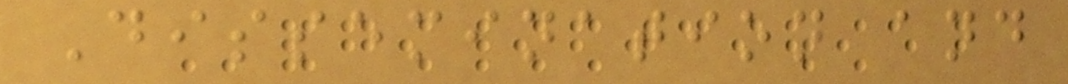Dissemination and
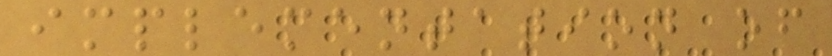implementation of
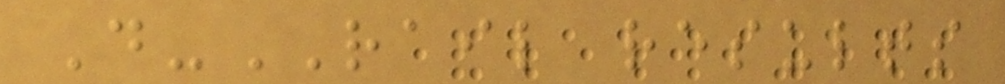D-RAIL results
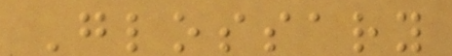Glossary
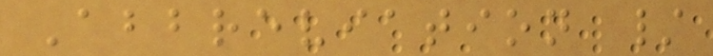Abbreviation /
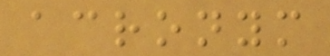acronym
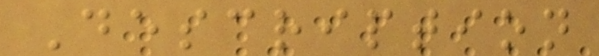Description
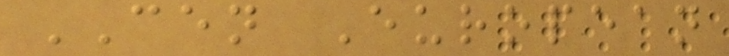CEN European
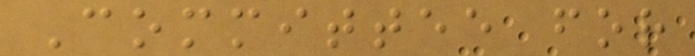Committee for
